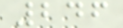246
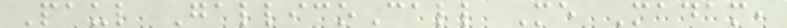Paul GallicoCall Me Madam,
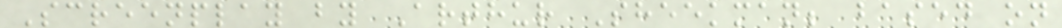Screenplay by Arthur Sheekman; based on
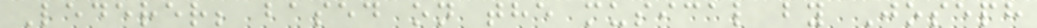Lederer; based on the musical by Joseph
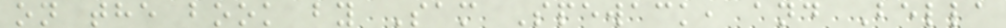on the book by Sam Spewack, and Bella
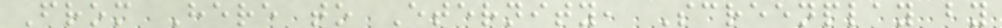From Here to Eternity, Screenplay by
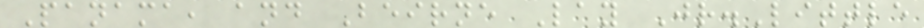Panama, and Beirne Lay Jr.Little
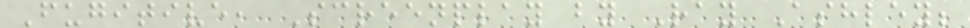Fugitive, Screenplay by Ray Ashley;
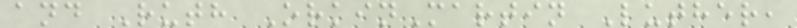and Ruth OrkinMartin Luther,
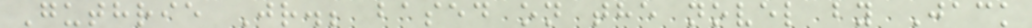Guthrie Jr.; based on the novel by Jack
